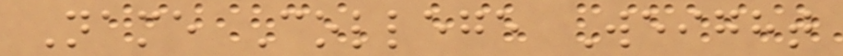Name College Weight
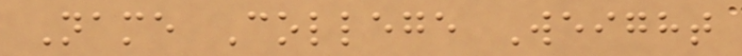Name College Weight
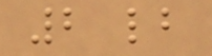2 lb
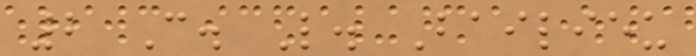2 C. L. Bailieu
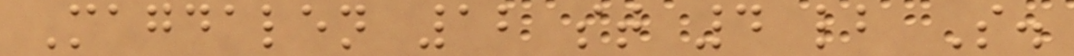Magdalen 12 st 4 lb S.
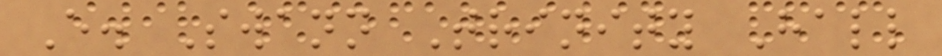E. Swann Trinity Hall
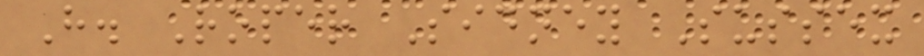H. Roper Sidney Sussex
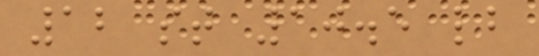12 st 10.5 lb
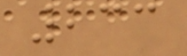233
